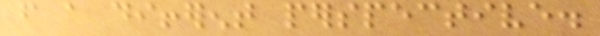from a different perspective.
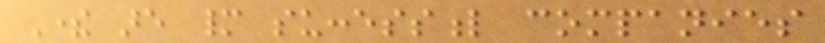There are many successful companies
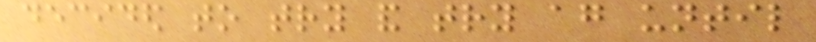decided to try and try again until
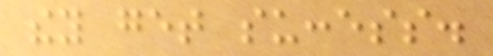they get success.
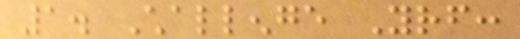1. Challenge Yourself:
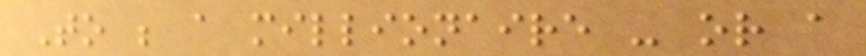To be a millionaire - or a
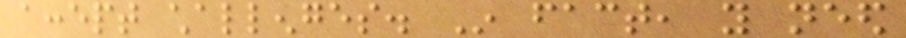accept challenges. In fact, you need
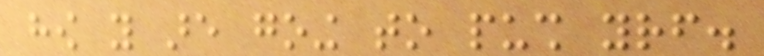how you are going to push yourself.
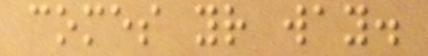comes your way.
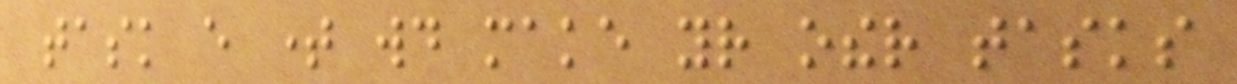task every time would make your other tasks
